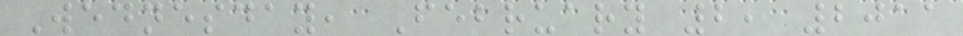Wednesday, February 2, 2011
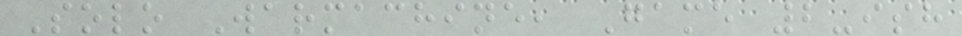Solo Warmachine, Game 2-ish
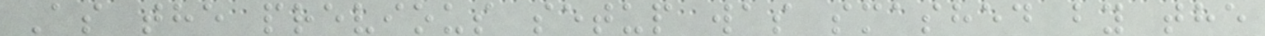As the previous setup was smashed by the
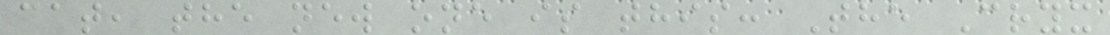cat, the new one is this: The Cryx
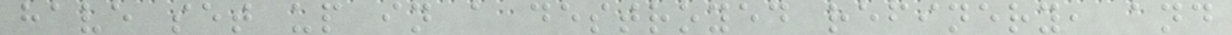have set up in a destroyed refinery, and
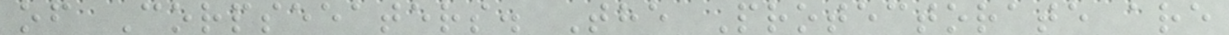of Corpseeaters. The Protectorate are
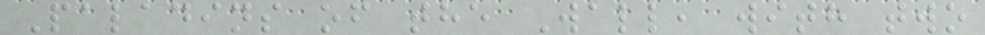Paladins of the Wall, with two
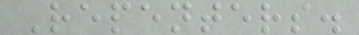Repenters.
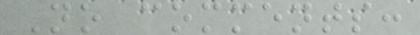No comments:
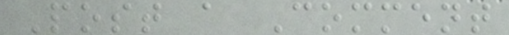Post a Comment
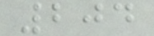204
